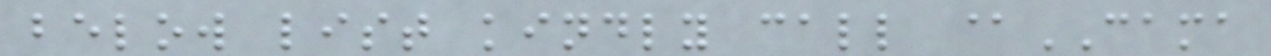below list kindly call @CAMA
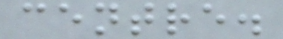centre.
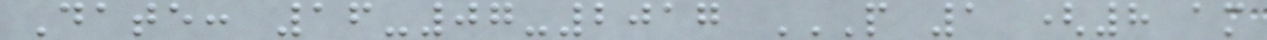Date: 16-07-2017 P 1 (8 AM
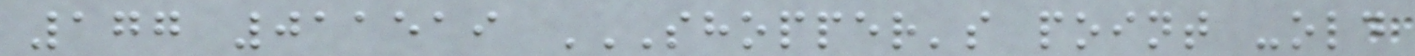177 011519 SHOPPER'S POINT -OLD
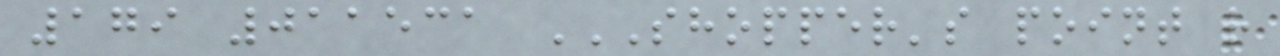179 011531 SHOPPER'S POINT R
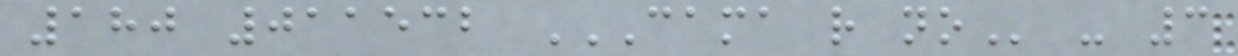180 011532 CAMA R NO - 3
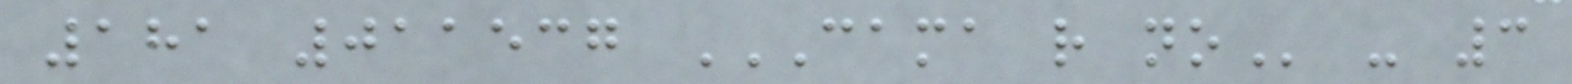181 011537 CAMA R NO - 3
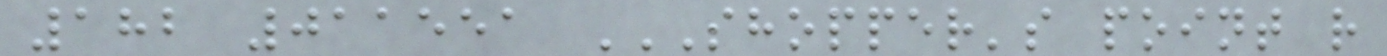182 011551 SHOPPER'S POINT R
